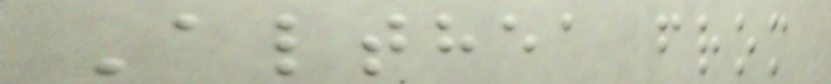Althea from
